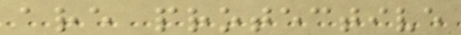are protective
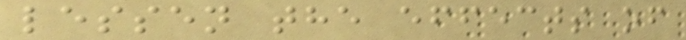lessen the effects of
